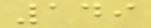149
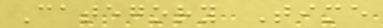Category Time
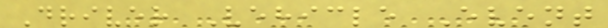Driver Vehicle Event
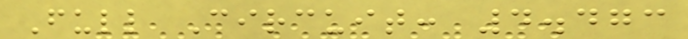Full Circuit: 4.473
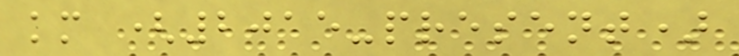km (2015-present)
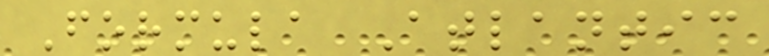Formula Atlantic
